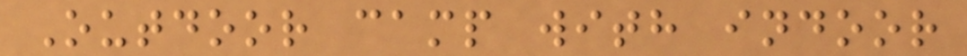Outdoor camp with indoor
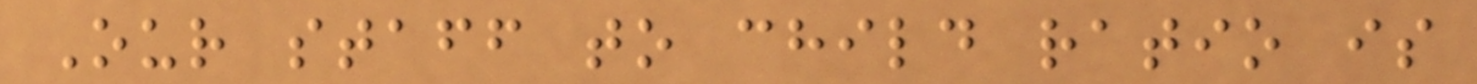Our staff to child ratio is
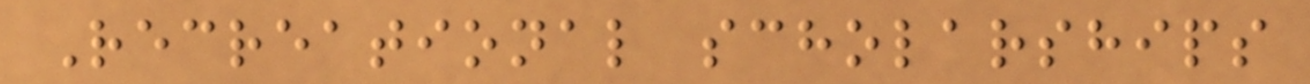Recreational scholarships
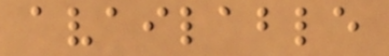available
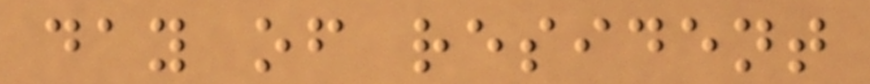day of resident
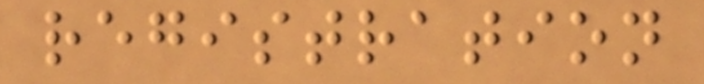registration
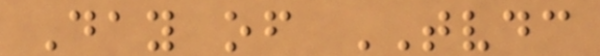Day of TVDC
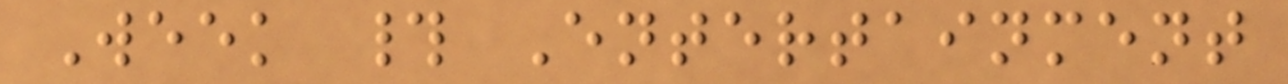Week # Entertainment
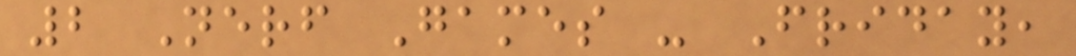2 Nerf Games - Friday,
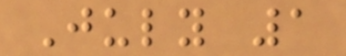July 1
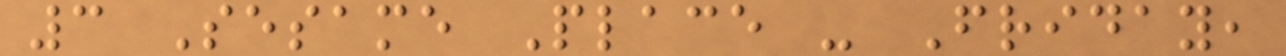3 Sesame Place - Friday,
